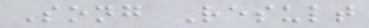Song Result
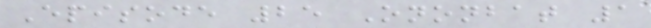Episode 25 Ononbat 1
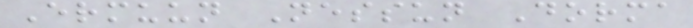Ermuun Nessun Dorma
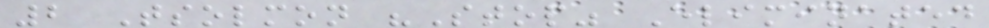2 Tsolmon "Stop" Eliminated
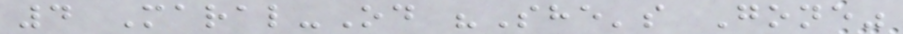4 Maral-Od "She's Gone"
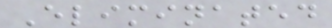Eliminated
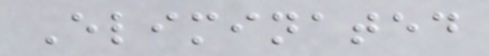Eliminated
